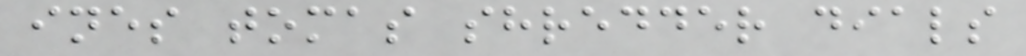ines tomas shredder dials
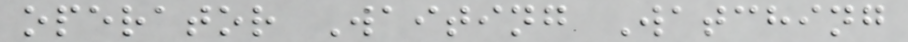operator Waiting Watching
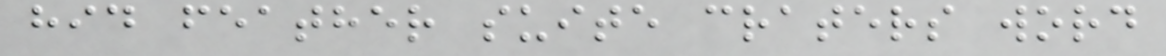hid feather suite craters word
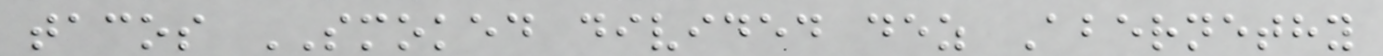tacos SMOKED divided dez Abernethy
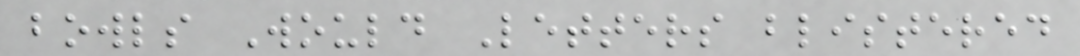bowls Would Letters blistered
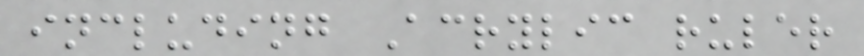including Acrylic ruler
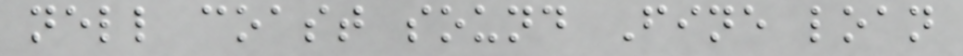nell coast sound Fine loan
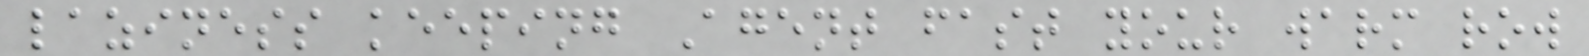laziness keeping Agent fast your warm row
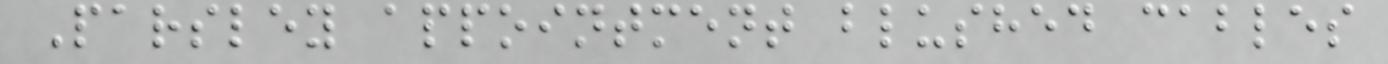Parsley appointment blushed cables
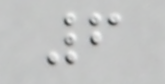6
